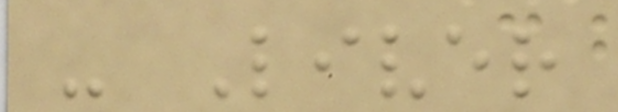- Liver
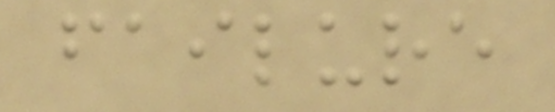failure
